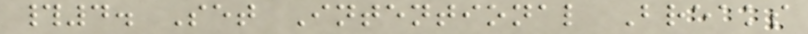#4. Set Intentional Breaks
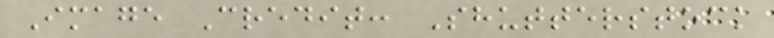Image Credit: Shutterstock
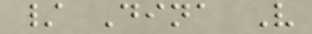/ Dina V
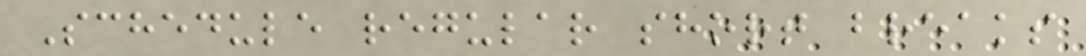Schedule regular short breaks
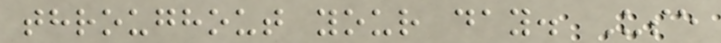throughout your day. Use
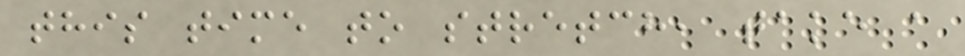this time to stretch, take a
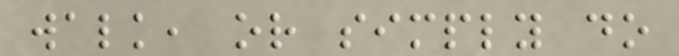walk, or simply do
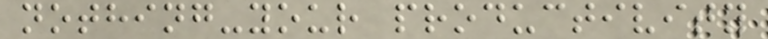nothing-your productivity
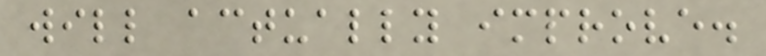will actually improve.
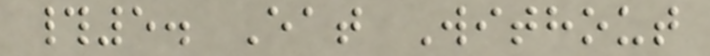#5. Eat Without
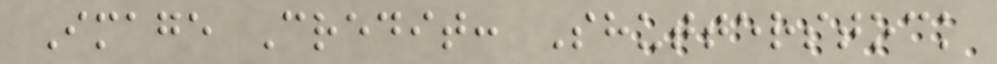Image Credit: Shutterstock
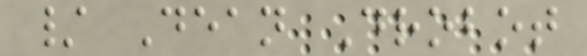/ Dean Drobot
